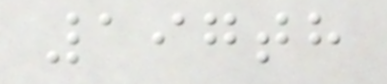197th
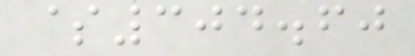$304.60
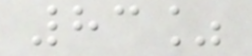83%
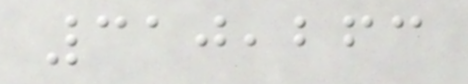310,263
